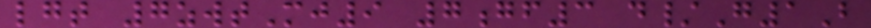lgt 7zwtMj9 7gf3 d/G1B
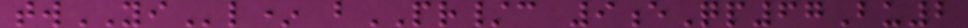twYIl* bPR/c 9eQp67Bu2
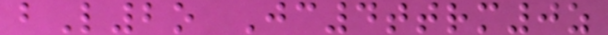bL2o Jc4ttrm0z
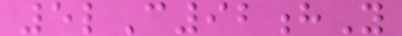5lC92hY
